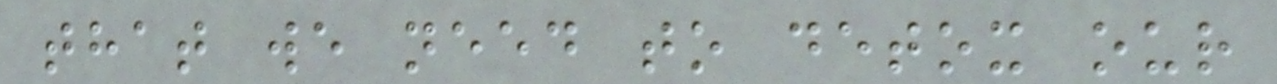that we need to detox our
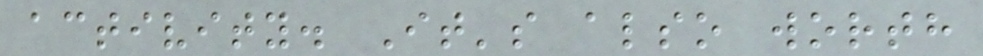activity. It's also worth
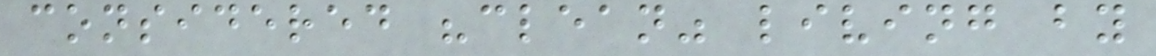considered "clean" living by
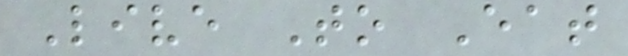Live To Eat
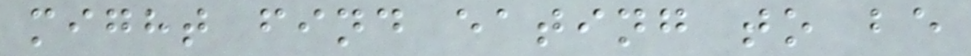might find eating to be
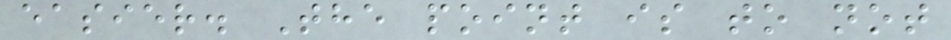easier. The point is to not
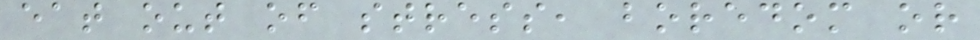eat out of stress, boredom or
